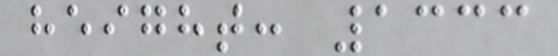height: 1333
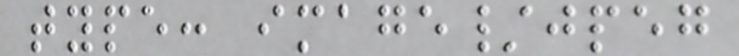type: image/jpeg
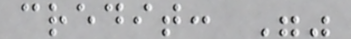credit: ""
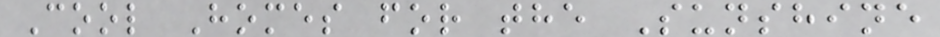Cool Homes for the Sunshine
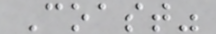Coast"
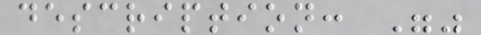description: ""
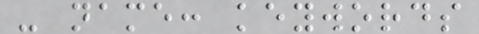- name: keywords
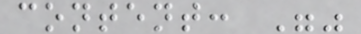content: ""
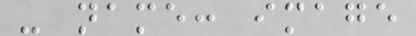- name: image
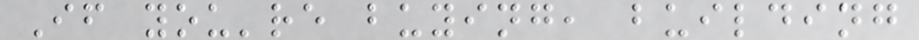If you're buying, building
